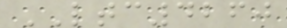LTC4260
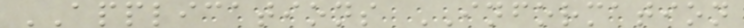APPLICATIONS INFORMATION
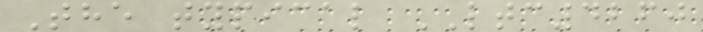The typical LTC4260
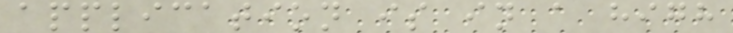application is in a high
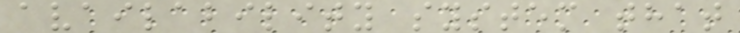availability system that
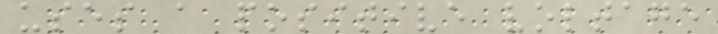uses a positive voltage
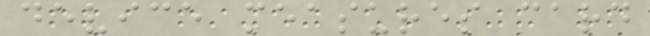device measures card
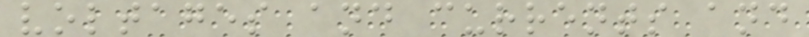voltages and currents and
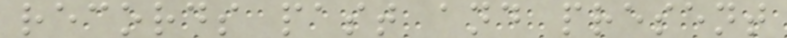records past and present
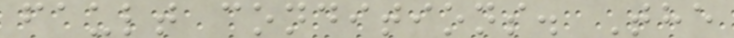fault conditions. The
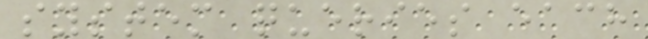system queries each
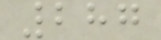287
